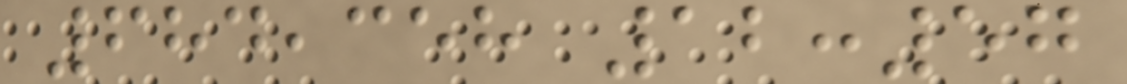684,358 12:57
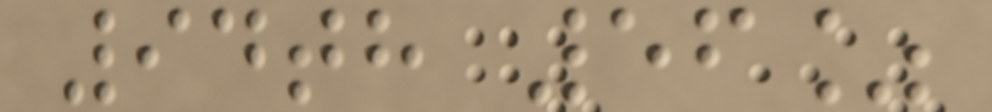94th 56%
